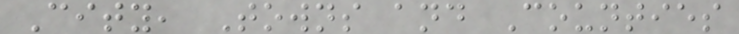City, Towns and Counties
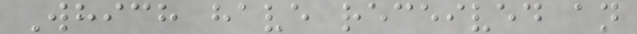Which have received an
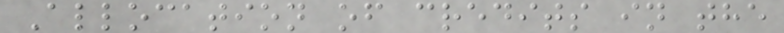Allocation of credits in the
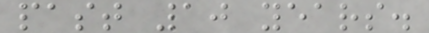past 10 years.
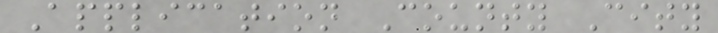Application County City
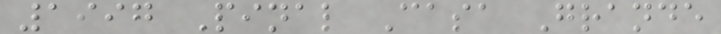1997 Pinal Casa Grande
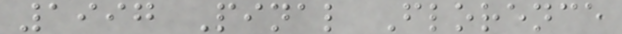1997 Pinal Florence
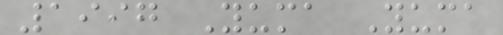1997 Yuma Yuma
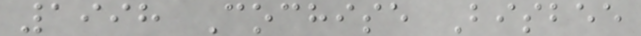1998 Cochise Bisbee
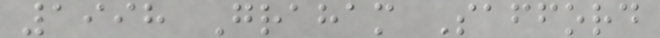1998 Graham Safford
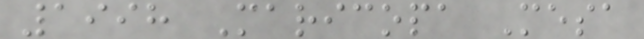1998 Maricopa Mesa
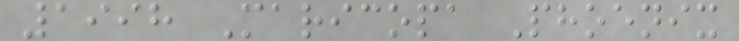1998 Maricopa Phoenix
